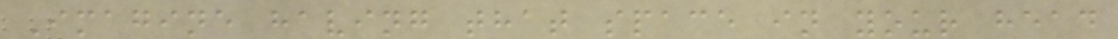Imagine having that space in your head
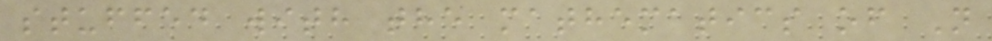stuffed with the mathematics of N
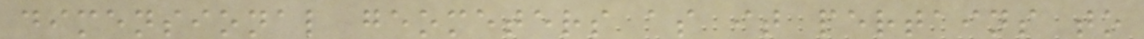dimensional geometers as it pertains to
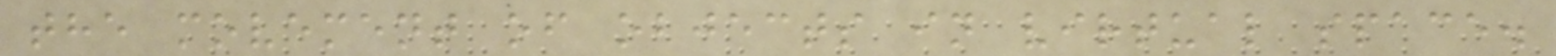the movement of objects in virtual space.
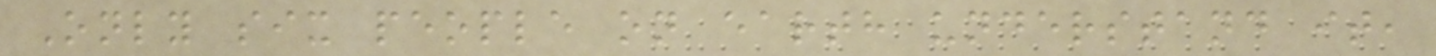Only six people on earth understand it,
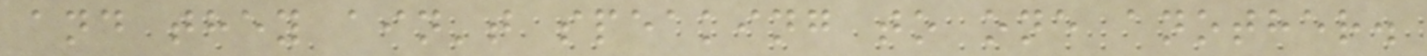and they ain't speaking to one another.
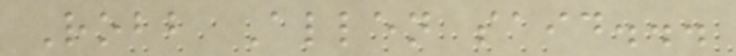Robb Allen said...
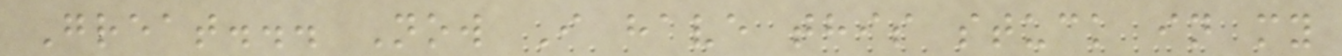Great... Now I have this stuck in my
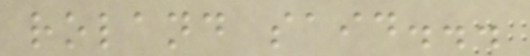roland said...
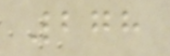278
